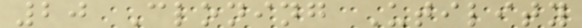20 Cloning Utility
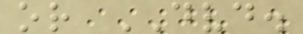or DVD.
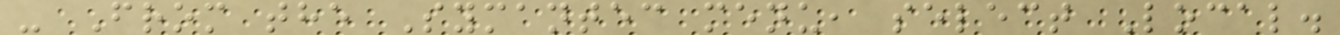- From the Symantec menu, select Local.
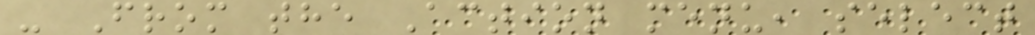- From the Action menu, select
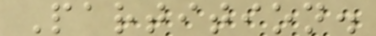Partition.
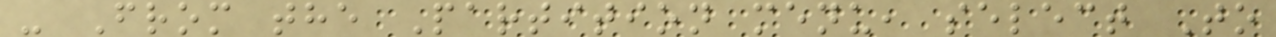- From the Partition menu, select To
